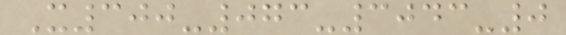X300-073-3043-0
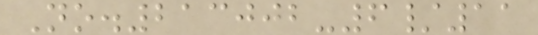No.213002-6/11
